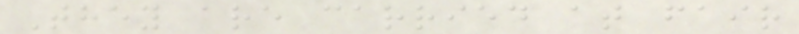They are carried at fair
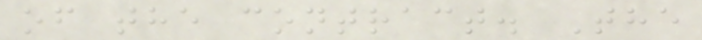of the contract. The
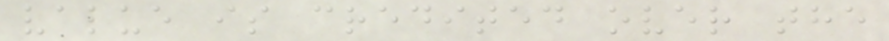value is credited over the
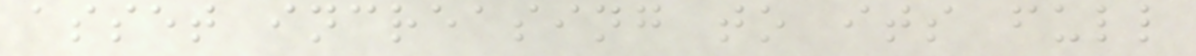asset increasing to its full
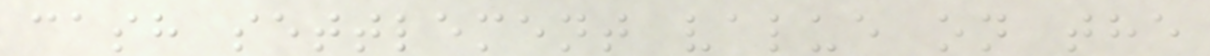cash settlement value on the
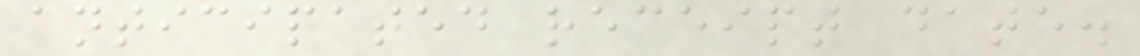anticipated receipt date.
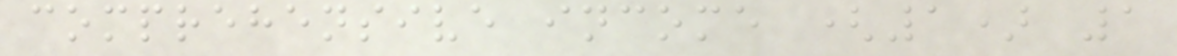comprehensive income (1) 1
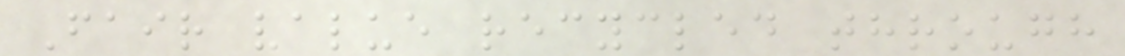Fair value recycled through
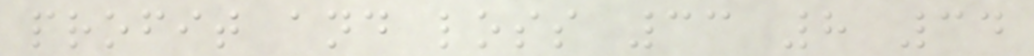profit and loss 33 8 34
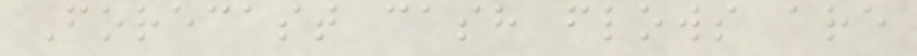Forecast cash flows are
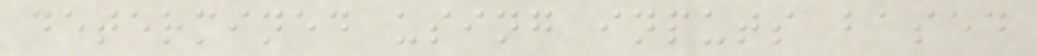determined using inputs based
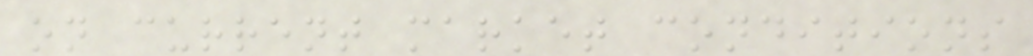on current market conditions
